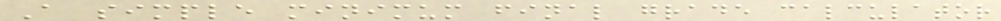A simple minimum final grade calculator
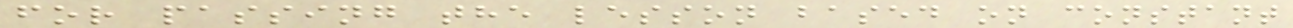for passing the lesson based on constant
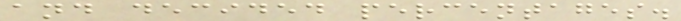and decided percentages.
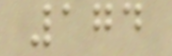174
